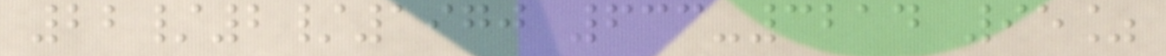22/2/1970 633-3214 95%
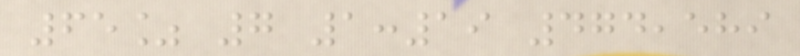65% 7 1:19 474,589
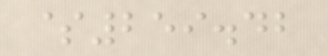$259.42
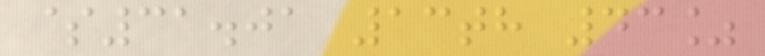$31.01 13th 43%
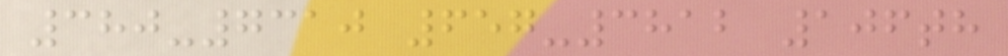380-7310 657-3812 106th
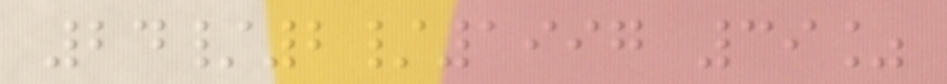24/2/1997 39%
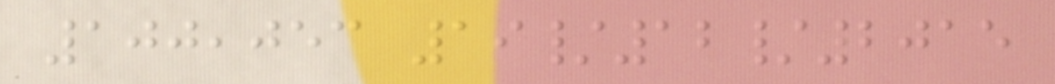100,053 19/12/2015
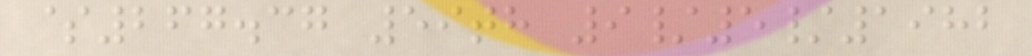$267.37 59th 9/5/1982
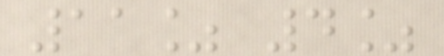11% 4%
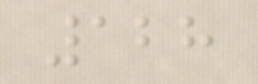128
